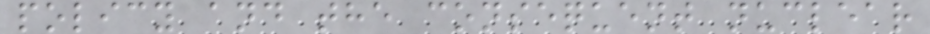policy and the consequent nuclear
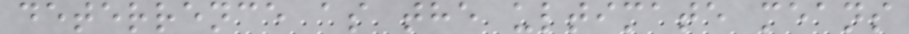deterrence as the ultimate means
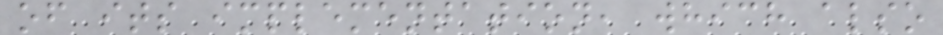of its implementation, which also
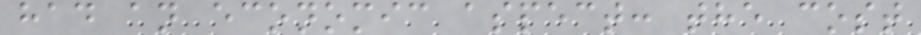had an economic aspect: the cost
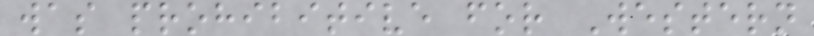was prohibitive for Western
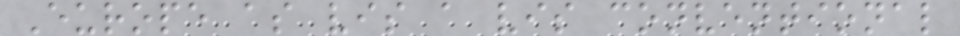Europe as vis a vis conventional
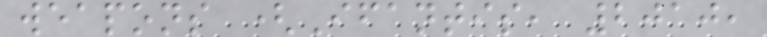weapons (Ifantis, 2010,
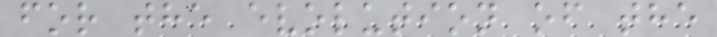for the evolution of the
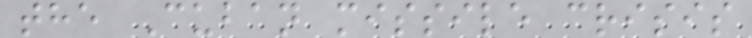the Cuban missile crisis
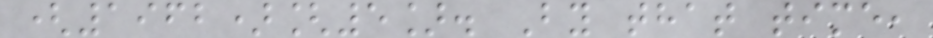(1962)[5]. By that time,
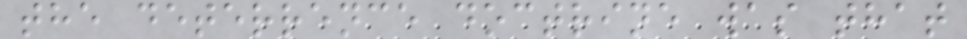the deterrence doctrine was that
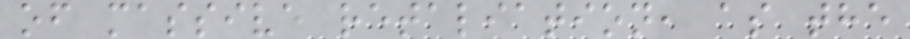of massive retaliation, as the
